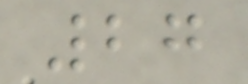27
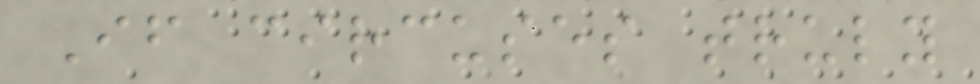If circuses truly
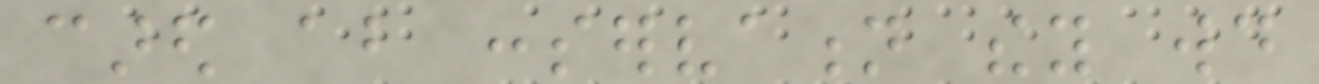cared about conservation they would
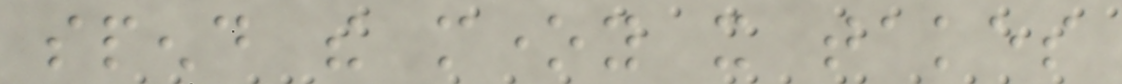spend the money it takes
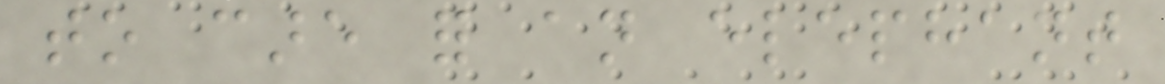to care for an elephant
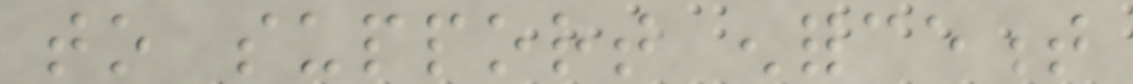to support enforcement
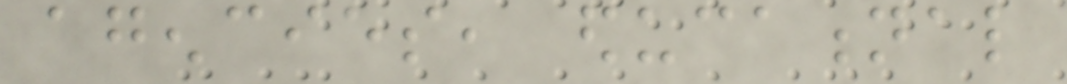agencies, educational
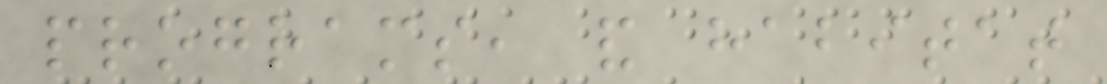programs, and habitat
